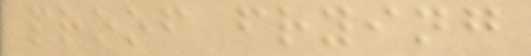proof frying
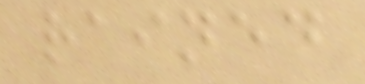rained
